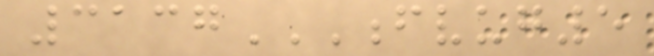3137FVUG5
